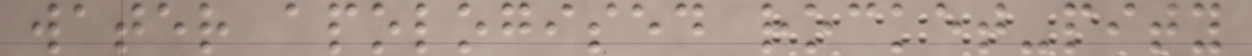water apologised rocket-pity
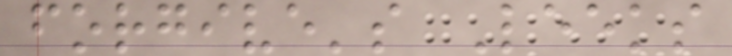forgive's Leeks
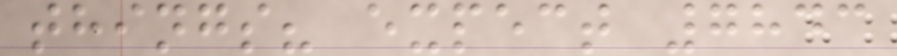things? expect 7843
